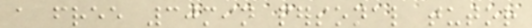a free 30min personal tutor
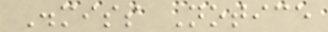Dismiss Notice
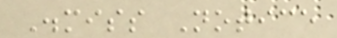Dismiss Notice
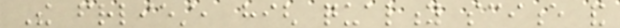The friendliest, high quality science and
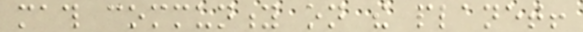math community on the planet!
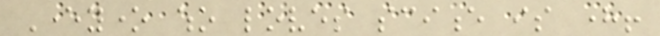Everyone who loves science is here!
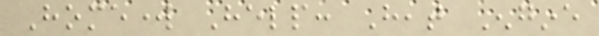Homework Help: Heat Engine
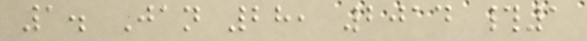1. Jan 28, 2014 #1
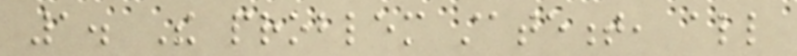1. The problem statement, all
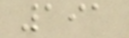191
